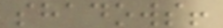shadows!
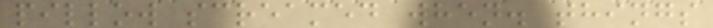pillow screamed when. things
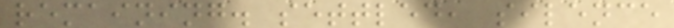remaining. settled, silence
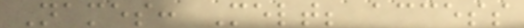Names: Melt; access
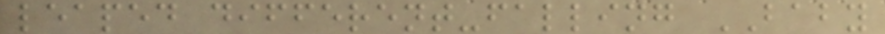leaped different-falling BABY
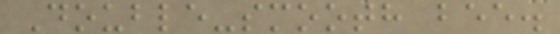Double-smooth bee.
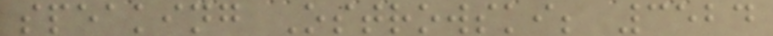speaking Ostrowski; 3524
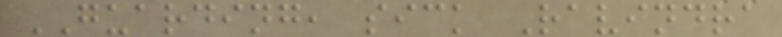GUARDING, sick Ravindra
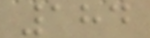184
